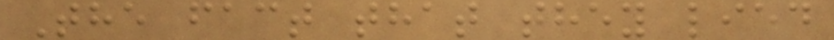The fact that they lied
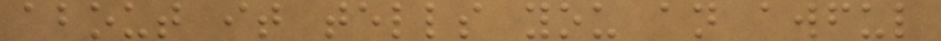about it tells you an awful
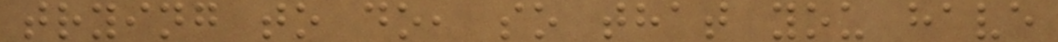trying to do, so that you have
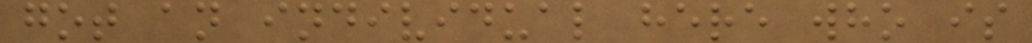got an individual here who is
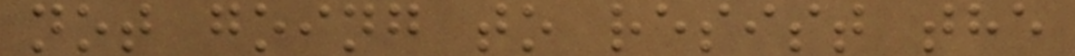not going to resist the
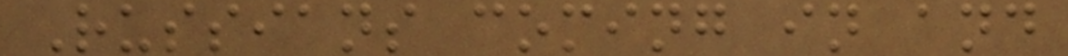Russians coming in and
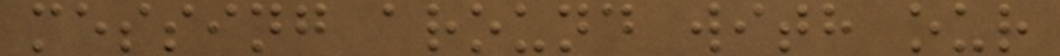messing around with our
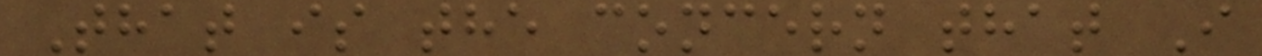That is the concern that I
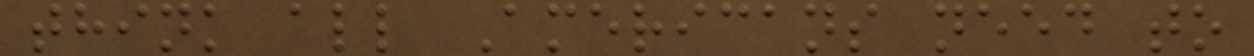think all Americans need to
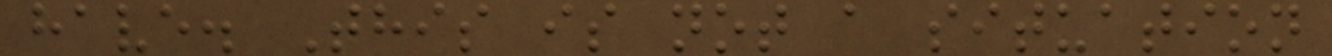have. This is not a situation
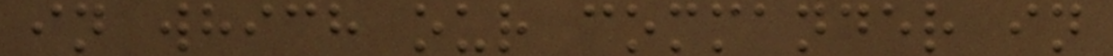in which our commander in
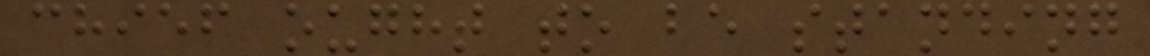chief ought to be standing
